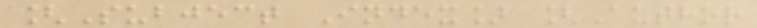[Subject Index] [Author
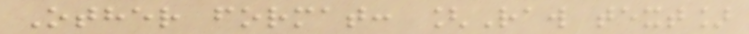Other format: [Raw text]
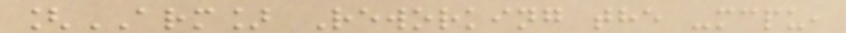[ARM] Reworking the -mcpu,
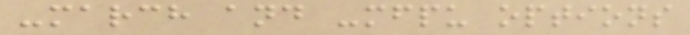-march and -mfpu options
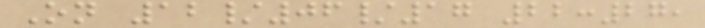On 12/06/17 22:27,
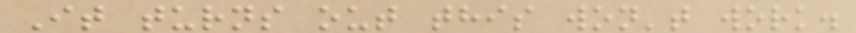It turns out this won't work.
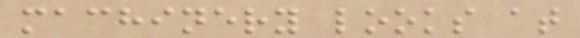machinery looks at
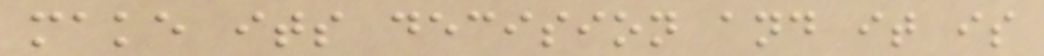make its decision and it is
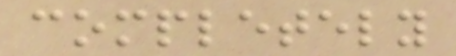completely
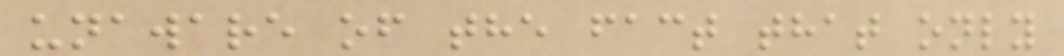unaware of the fact that only
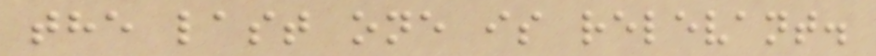the last one is relevant.
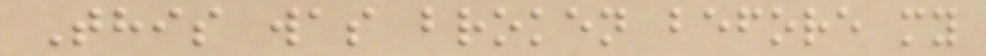This was broken before my
